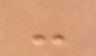-
